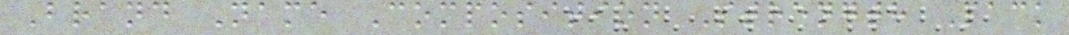Brand Name Composition Strength Pack
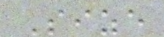Size
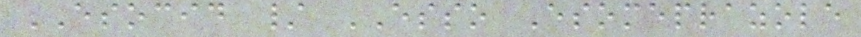ESOCID / ESSO Esomeprazole
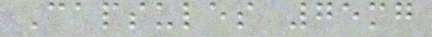Capsules 75mg
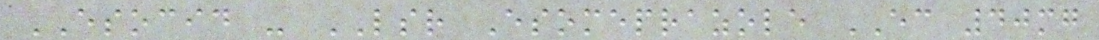ESOCID - LSR Esomeprazole EC 40mg
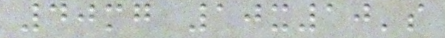40mg 10x10's
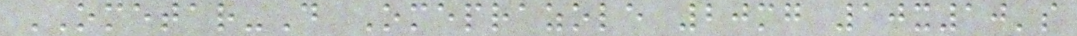OMETAR-D Omeprazole 20mg 10x10's
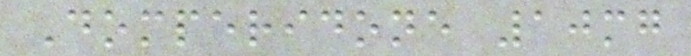Domperidone 10mg
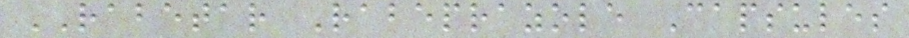RABETAR Rabeprazole Capsules
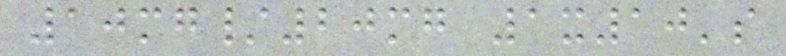10mg/20mg 1x10's
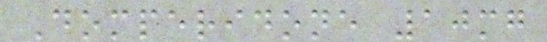Domperidone 10mg
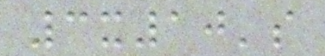3x10's
